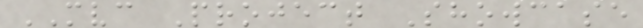MVC Project Showcase
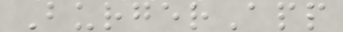BurgerApp
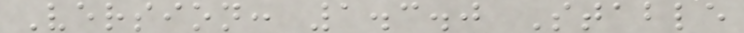Version: 1.3.0 Stable
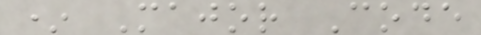* Major Code
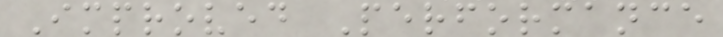Improved Performance
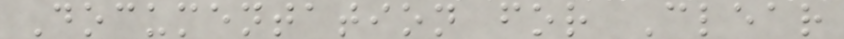Documentation for Clear
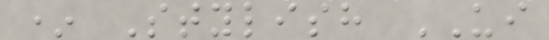* Stylish UI
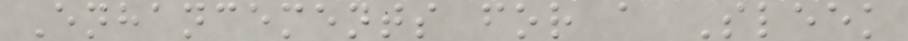Enhancements for a Sleek
